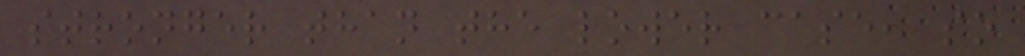stronger than the lower case, so
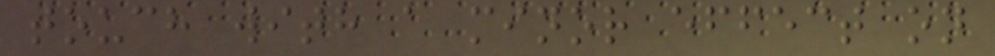touch with a minor effect on
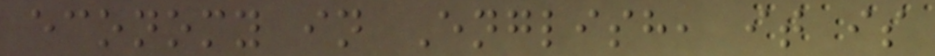economy in English, it is
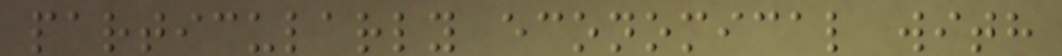particularly economical with
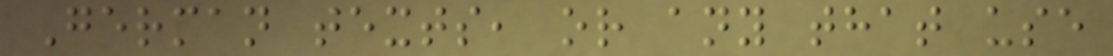German texts, or any that use
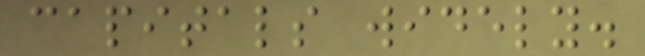capitals widely.
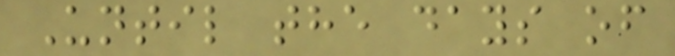Until the days of
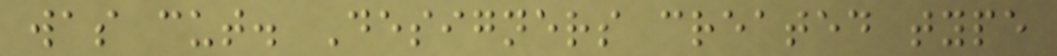was cut. Designers created type
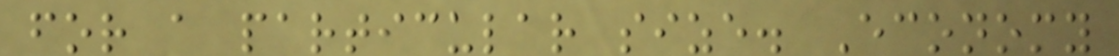for a particular size. Economy
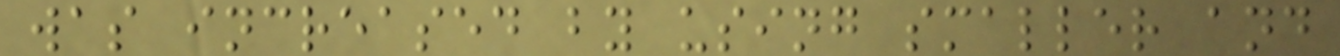was increased by using smaller and
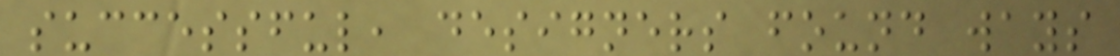successful, designers found ways
